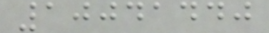10041440
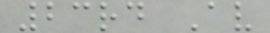23rd Av
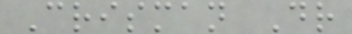Crisman Dr
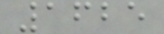1625
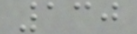130
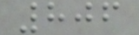806
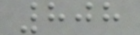808
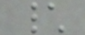\
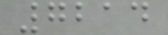7214
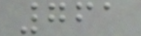761
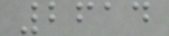2614
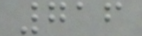716
